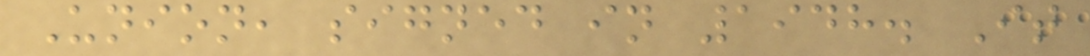Union, signed in 1948. It
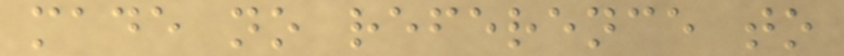made no reference to
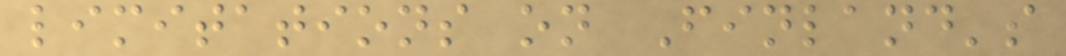limitations on Finland's
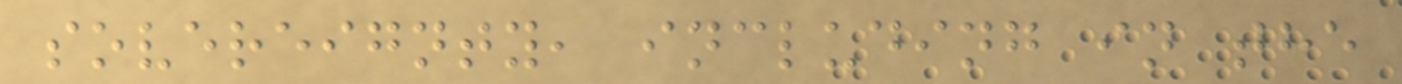sovereignty, including in the
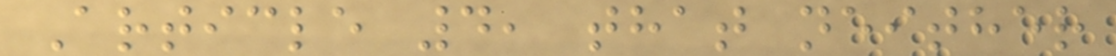Article 4, that neither
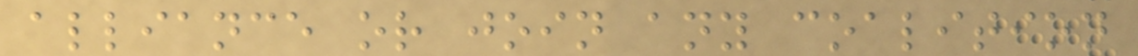alliance or join any coalition
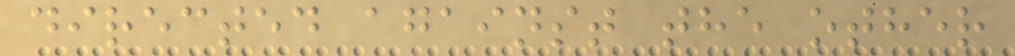directed against the other
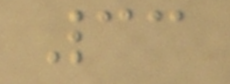33
